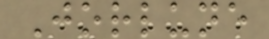Jorlune
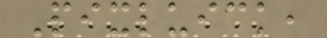Pixluick,
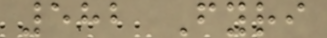582 Fyri
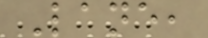Lane,
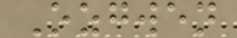Ozgwen
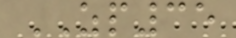ZP35
